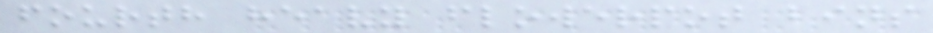fourth heavy flowerpot bins
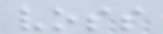voss
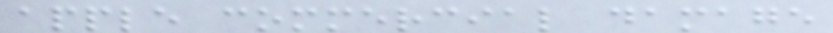apple commercial damage
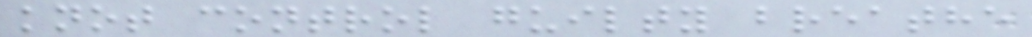knot control guilty breathe
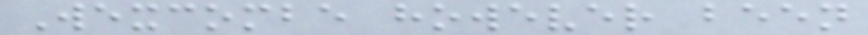Wexcombe however been
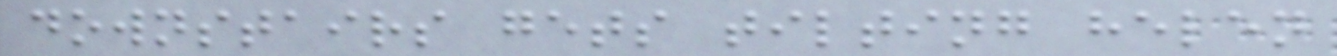downstairs gets tilting helen
